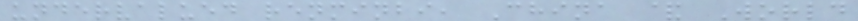undervalued renminbi, China & World
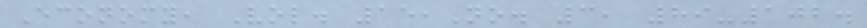Economy, Vol. 15,No. 3, 89-102.
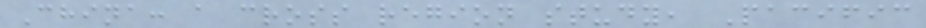China: a cross region study, Pacific
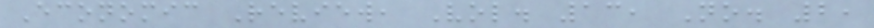Economic Review, Vol. 13, No. 2,
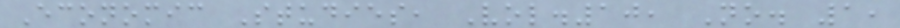Economic Studies, Vol.10, No. 1,
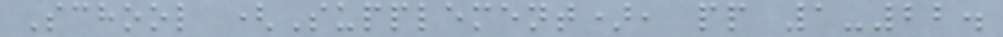School (Supplement), pp 1-22.
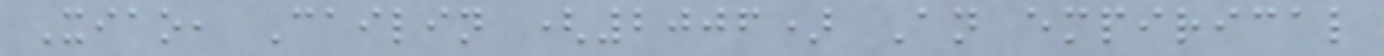Xiao, Cailin (2006) An empirical
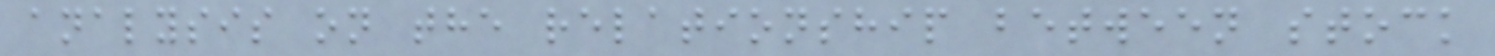analysis on the relationship between stock
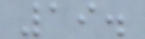19.
